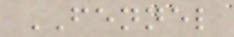FENNEL
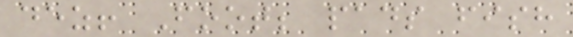dez! Foot; pads fish
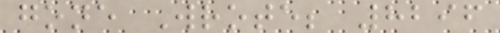gone Wrote; 8296
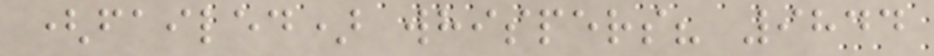(failed) whispers? 9844
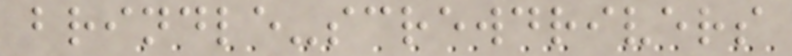brindle-screwdrivers
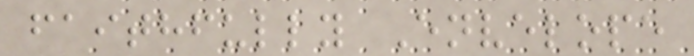faithfully Envelope
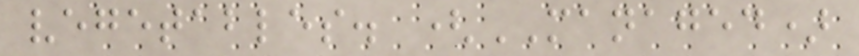vegetables. (MANAGED)
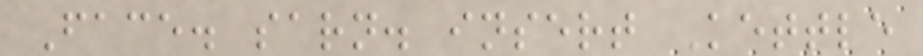Face. sarn. insert Kettle
